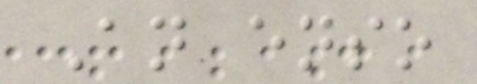An enso
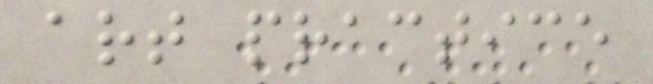art practice
